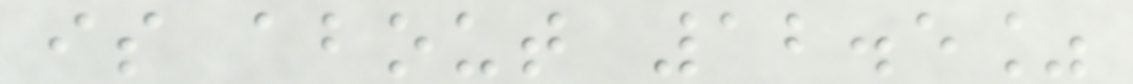is about 12.5%
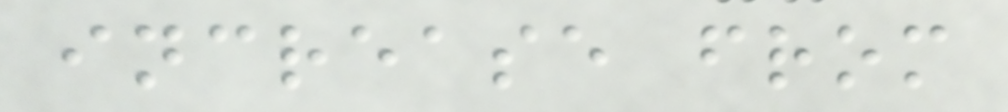increase from
